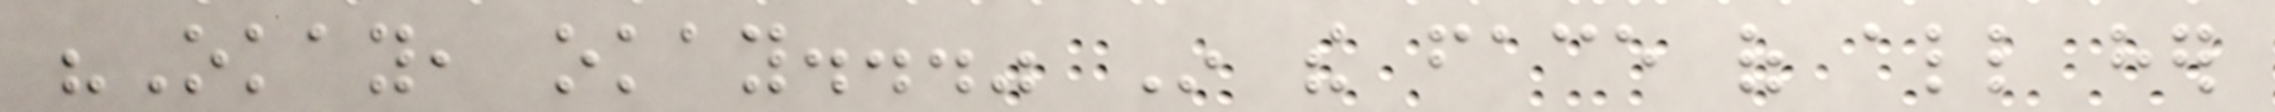"Okay, okay..." In the face of all her
